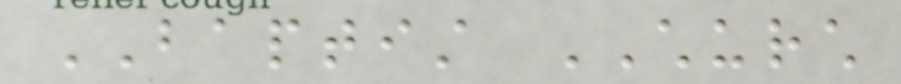BAPTIST CHURCH
